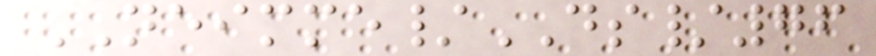NEIMME/DS/76
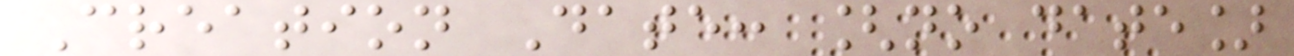Creation Date: [no date]
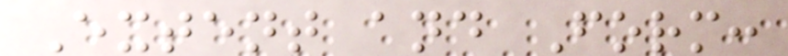Extent and Form:
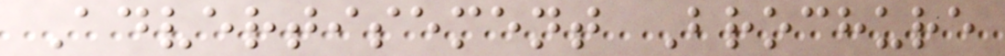Advertisement Brochure
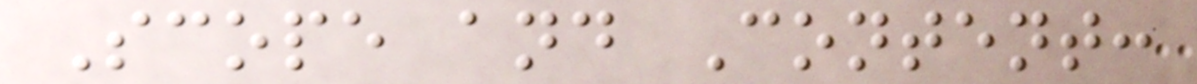Scope and Content:
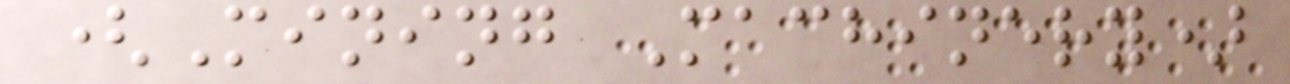(Mining Machinery)
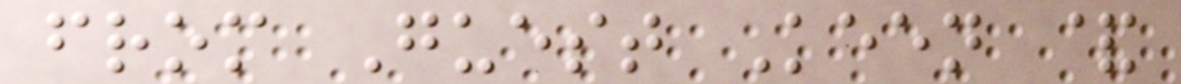from Guest Keen &
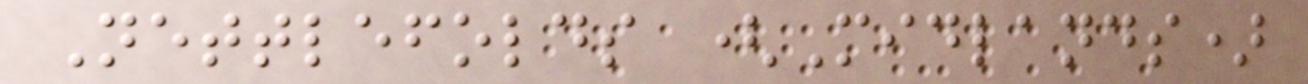Nettlefolds (Midlands)
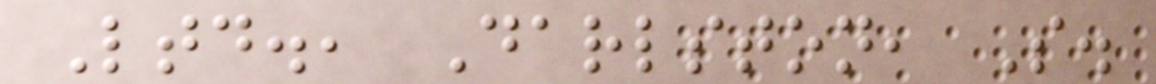Ltd., Darlston, S.
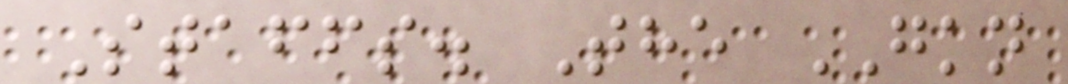Staffs. The GKN
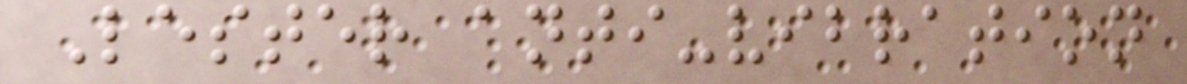Lester anti-vibration
